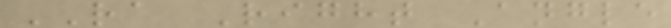RA Right Angle
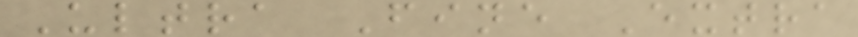Ultra Fine Extra
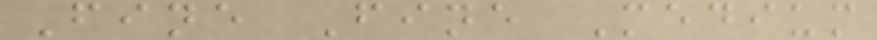Fine Fine Medium
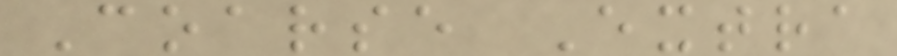Coarse Extra
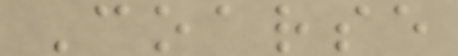Coarse
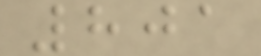801
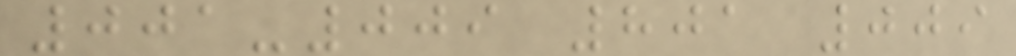001-009 801 009
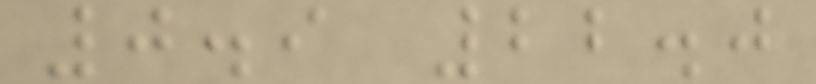0.9 22.0
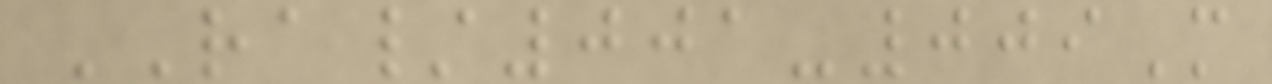RA/001-009M
